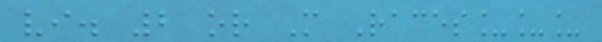vi. 2 or More Races___
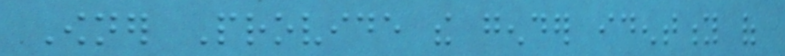Owner Provide the gender identity of
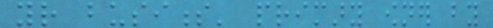your business' primary owner by
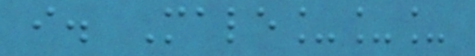i. Male___
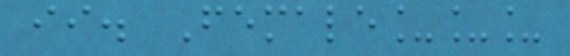ii. Female___
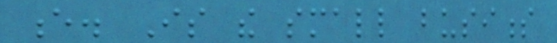e. Is the small business
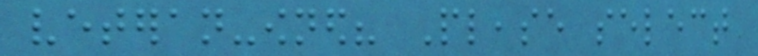veteran-owned? Please select
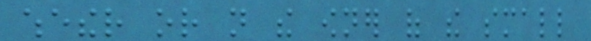whether or not the owner of the small
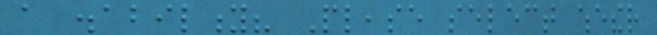a disability? Please select whether
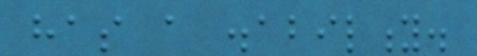has a disability.
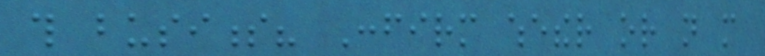this business? Confirm whether or not more
